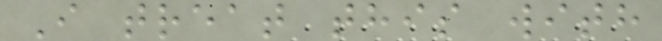I treat this with
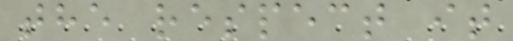the respect it
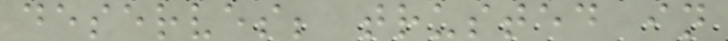deserves; trusted in
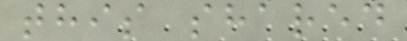this shared
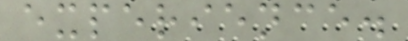experience.
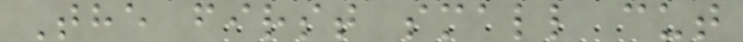The first small cut
